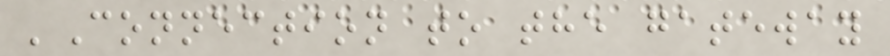'Connection to the gateway
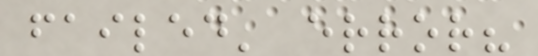failed' error?
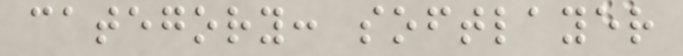category: softlayer
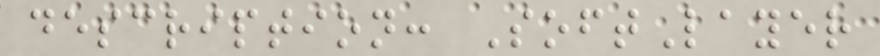description: SoftLayer
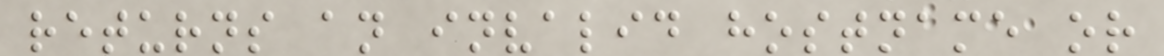returns an invalid hostname or
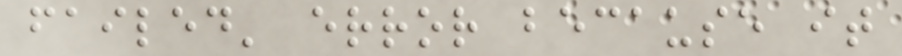failed' error because it
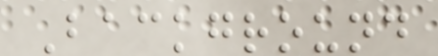Background
